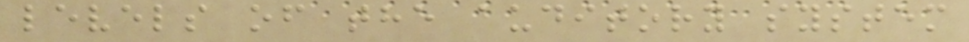levels of the auditory system
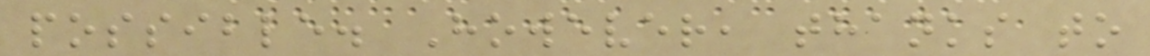possible. However, thanks to
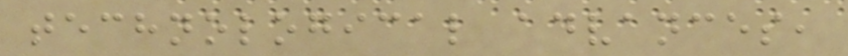technological advances,
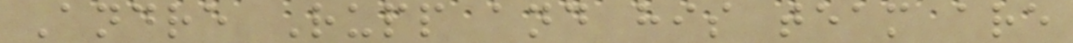Andre Rupp and his team are
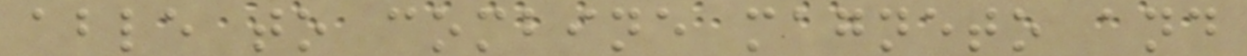able to combine magneto and
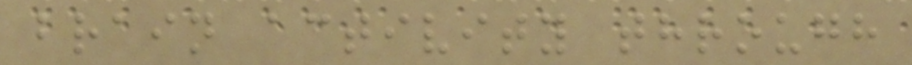brain activity through
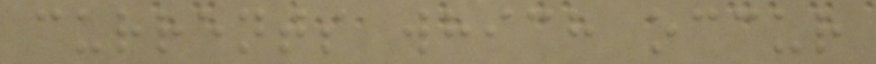currents which occur
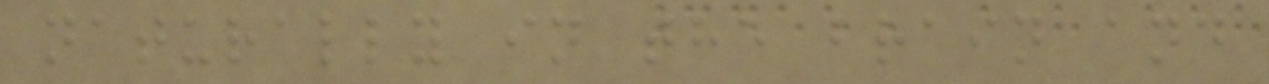naturally in the brain and
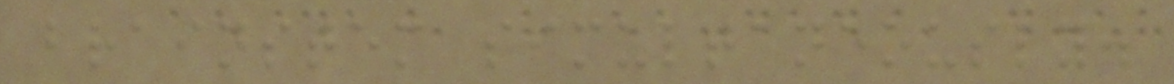brainstem simultaneously.
